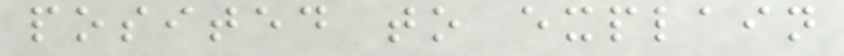posited to explain
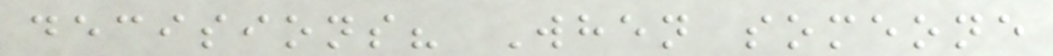decisions? When someone
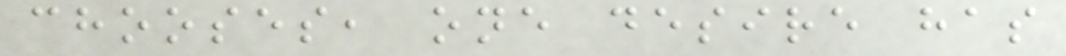chooses, one desire has
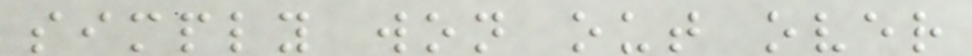simply won out over
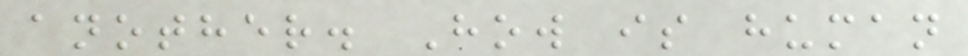another. How is human
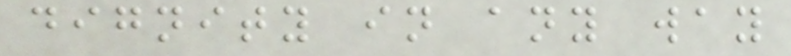dignity in any way
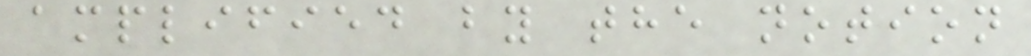amplified by the notion
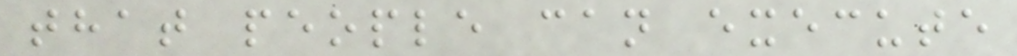that people can execute
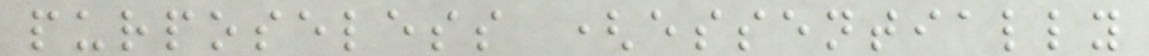purposeless (essentially
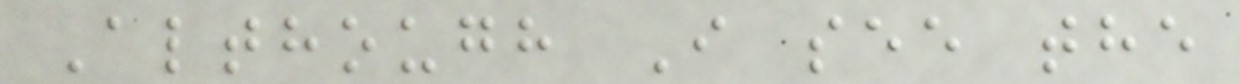Although I see the
